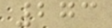273
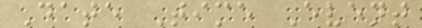Date Time Event
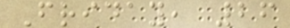Friday, 26
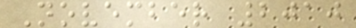November 2010
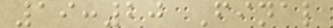19:20 Final
